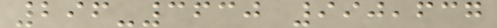296-3630 990,637
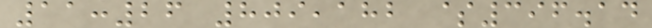11:26 809,182 $396.14
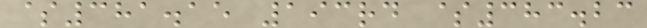$381.15 193rd $383.23
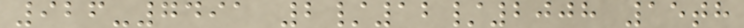926-7491 2/12/2008 15th
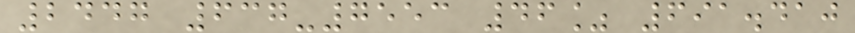2447 637-7553 46% 691.410
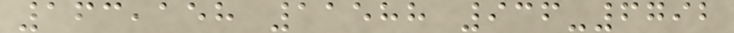163,158 11588 936-6792
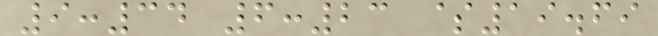9:34 6:23 $19.69
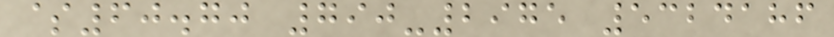$60.70 790-2975 5324186
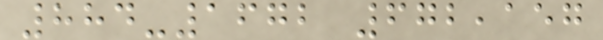884-1672 672,157
